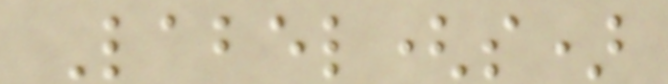Label(s)
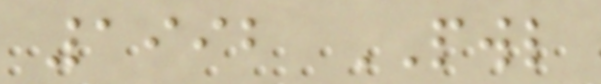1992 PWL
